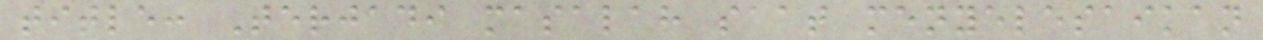title: Terjadi masalah saat menyelesaikan
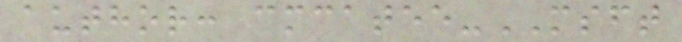author: cmcatee-MSFT
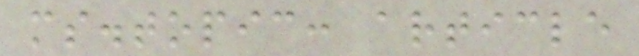ms.topic: article
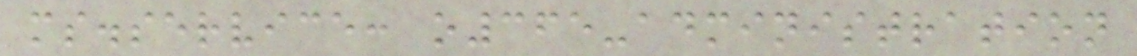ms.service: o365-administration
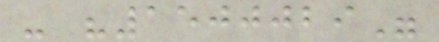- "1500029"
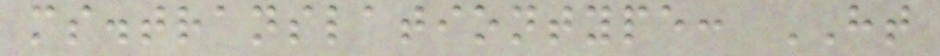ms.translationtype: HT
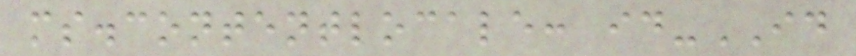ms.contentlocale: id-ID
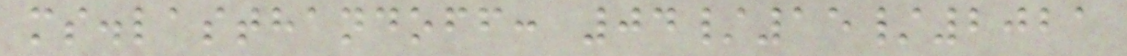ms.lasthandoff: 04/15/2021
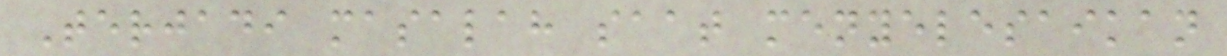Terjadi masalah saat menyelesaikan
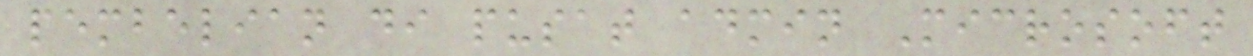pembelian di pusat admin Microsoft
